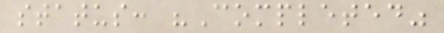status: "Completed"
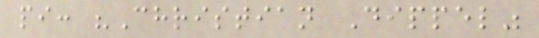pi: "Christian Dippel"
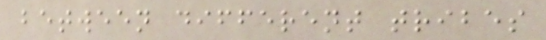between different tribes
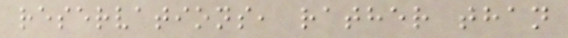reservations, rather than
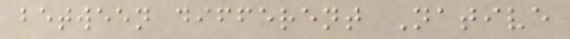between different Native
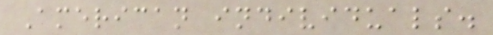American individuals.
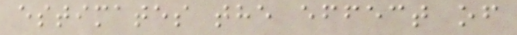estimates the effect of
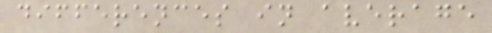differences in average
